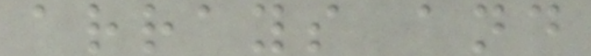arrays and
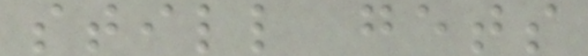still gets
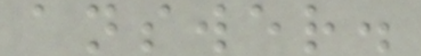answer.
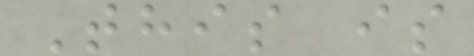This is
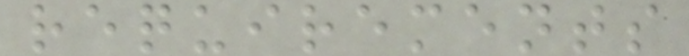requirements
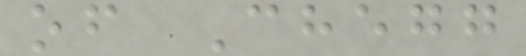of Chegg
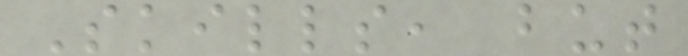Skills, but
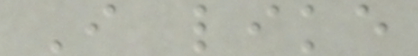I like
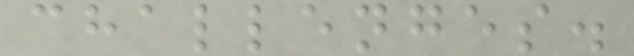challenges.
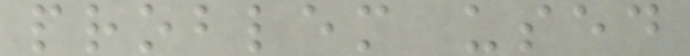problem used
